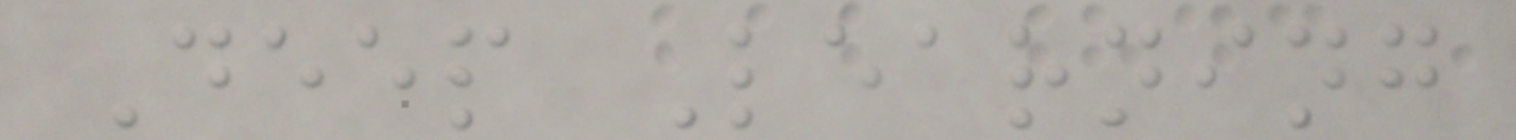Deep Learning
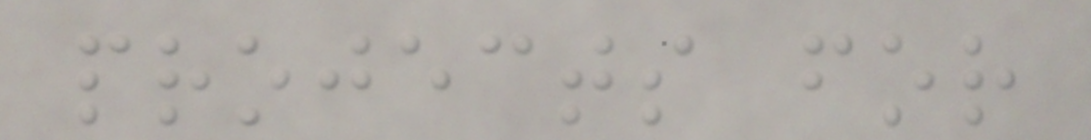projects for
